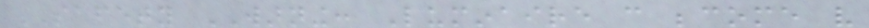SAFETY WARNING: Luminaire can become very
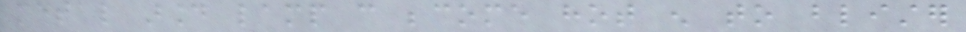metal around lamp can become hot enough to blister
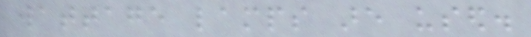wattage lamps are used.
